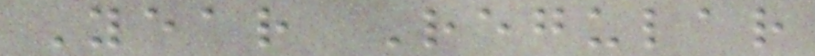Year Regular
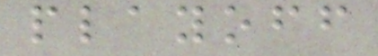playoff
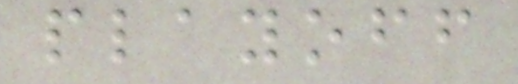playoff
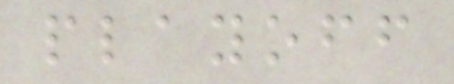playoff
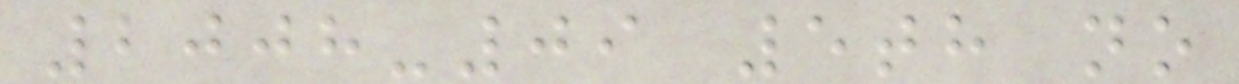2008-09 5th no
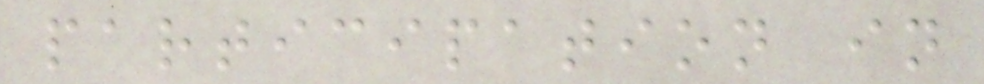participation in
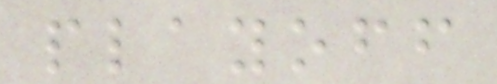playoff
